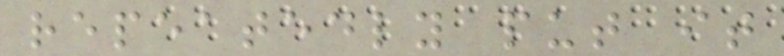repeatedly put it
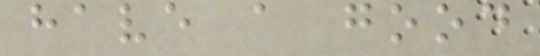have a good
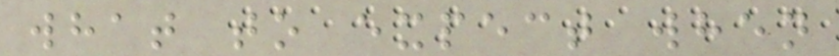what to expect when
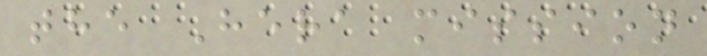the Hera mission
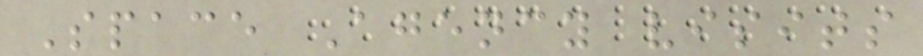Space Agency visits
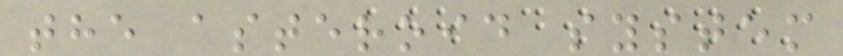the asteroid system
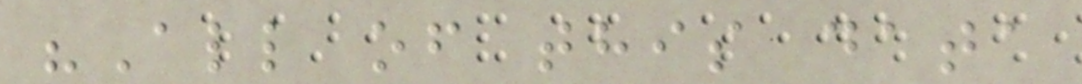"All of this data
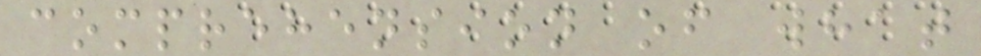comprehension of what
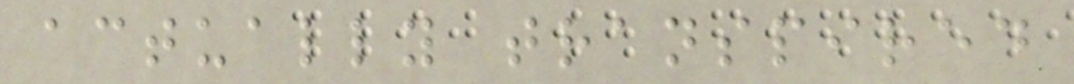actually transpired
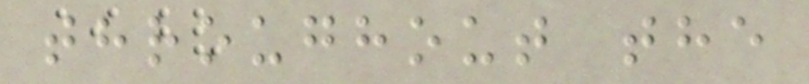throughout the
